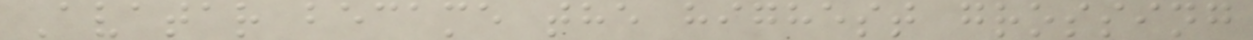Avatar became the highest grossing
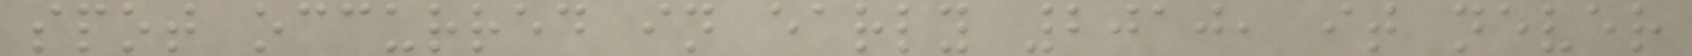spot occurred in early 2010, it never
